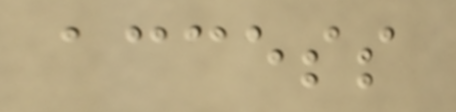access
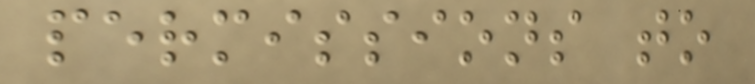permissions to
